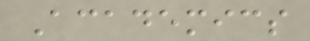Academics
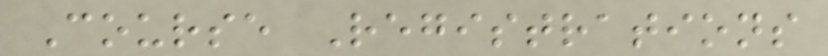Course Registrations
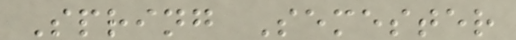Spring Semester
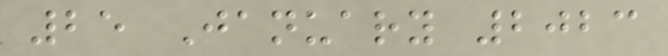25 January 2023
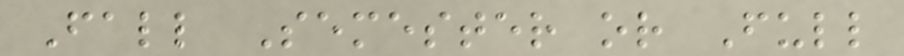Fall Semester or Full
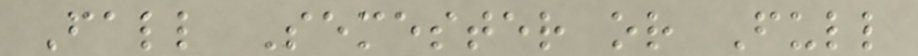Fall Semester or Full
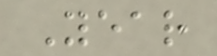Year
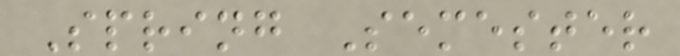Spring Semester
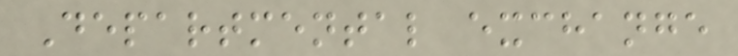Departmental exchange
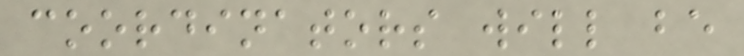coordinators will be
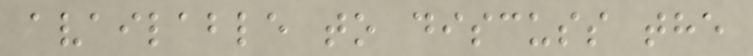available to discuss the
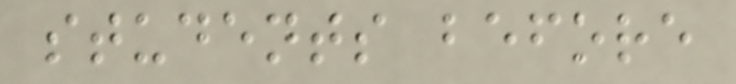students before
